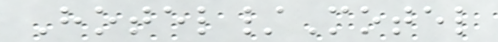Hotel/Motel
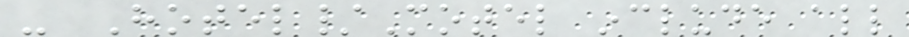- Hotel/Motel include all
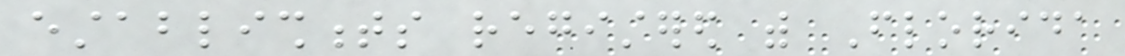establishments registered with Florida
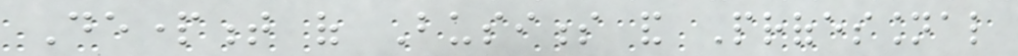Department of Business and Professional
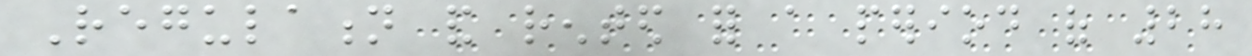Regulation and rented for a period of 28
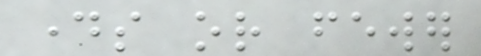days or fewer
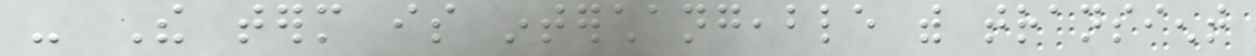- The term is interchangeable with transient
